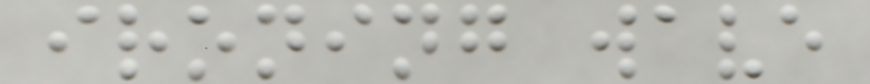ironing wave
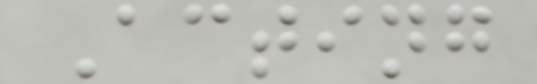Acting
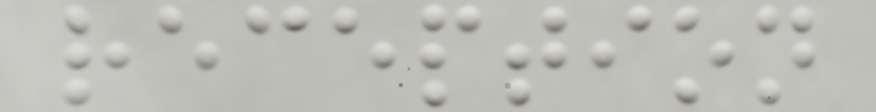reception
